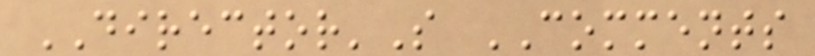DIRECTOR'S COMMENTS
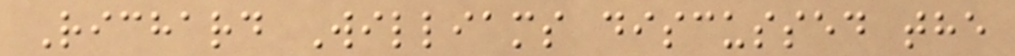Richard Williams discussed the
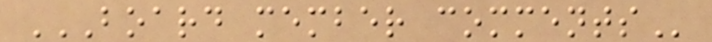BOARD MEMBER COMMENTS
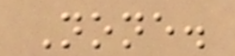None.
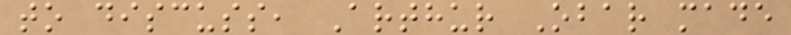to discuss, Arthur Obar made
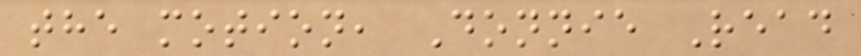the motion, Donnie Read
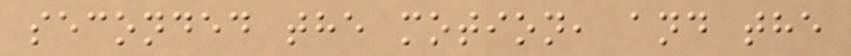seconded the motion, and the
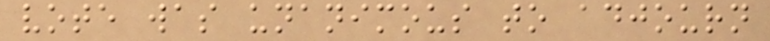vote was unanimous to adjourn
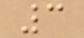3
